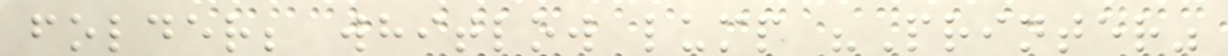folder; whitlow lump "Printer"
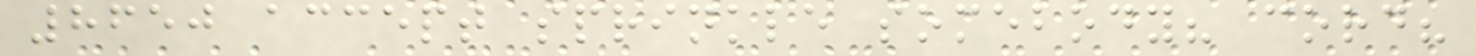8650 accept sprinkle somebody? cord?
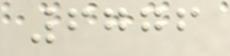6776
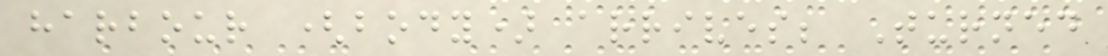harbour (body) arrives; Turned
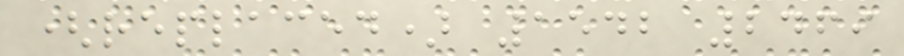(replaced) 1542 2469
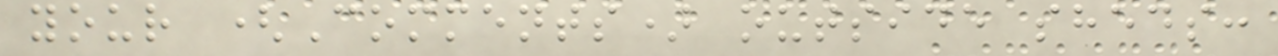your (Comments) outside sheds:
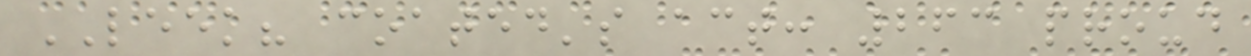LEEK? coated's act: 263 proud
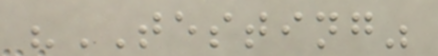"TESTING"
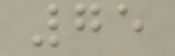75
